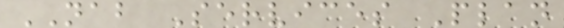NAB Services Plan
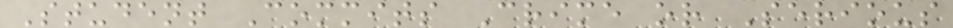Student Commits Crime or Serious
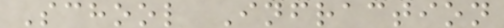School Infraction
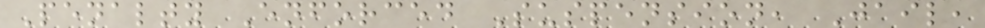Penalty Enforced Suspension, Jail,
